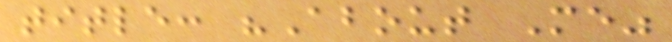title: "About Me"
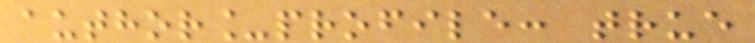author_profile: true
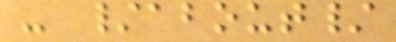- /about/
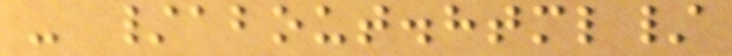- /about.html/
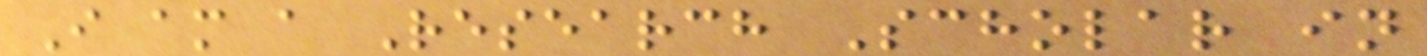I am a Research Scholar in
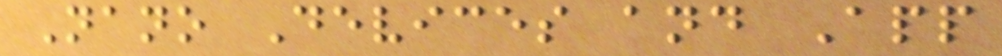Nano Devices and App
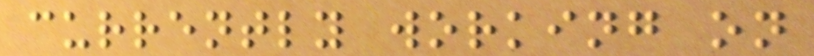currently working on
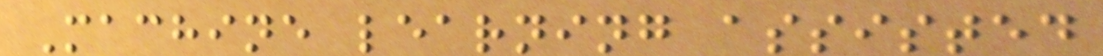Machine learning assisted
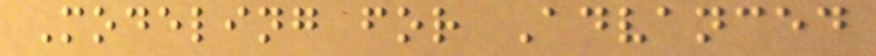Modeling for Advanced
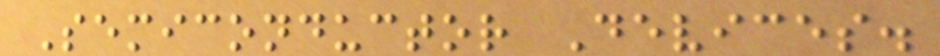Semiconductor Devices.
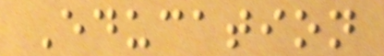Education
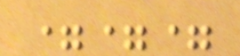===
